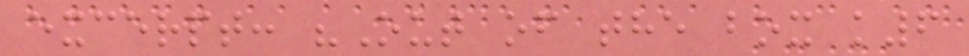excerpt: "Out of the box k6
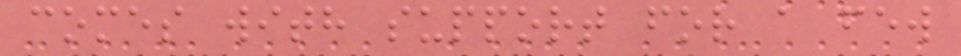comes with support for a few
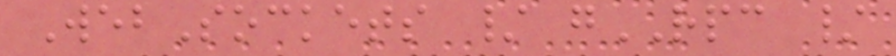WebSockets / gRPC /
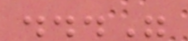..."
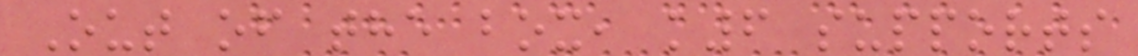Out of the box, k6 supports
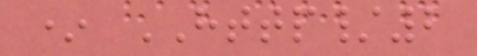* HTTP/2
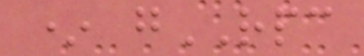* gRPC
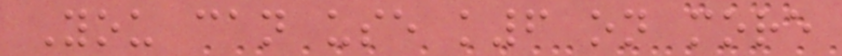You can use k6 on more
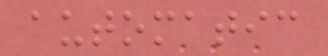automatic
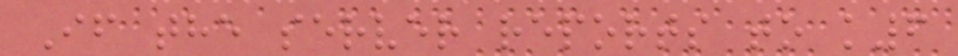If the server reports to k6
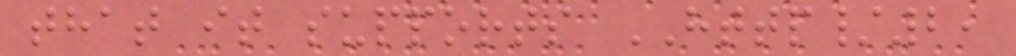that it supports HTTP/2,
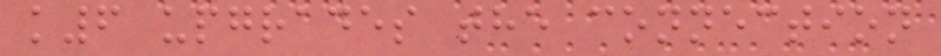k6 upgrades the connection
